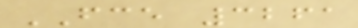FCE 3261
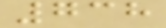738
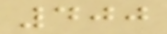400
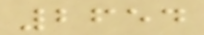2654
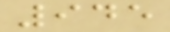945
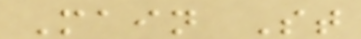Main St
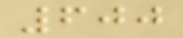600
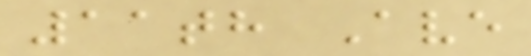11th Ave
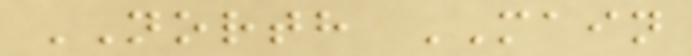NORTH MAIN
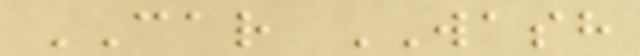CAR WASH
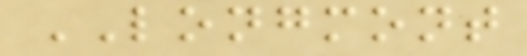LONGMONT
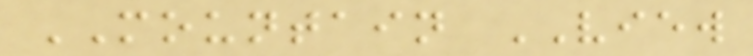MOUNTAIN VIEW
